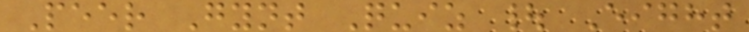Peer Gynt Quiz | Eight
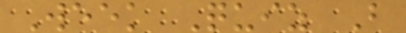Week Quiz B
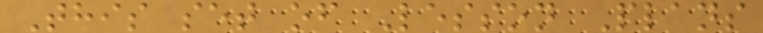This set of Lesson Plans
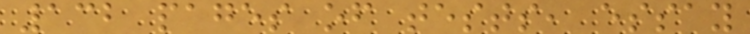132 pages of tests, essay
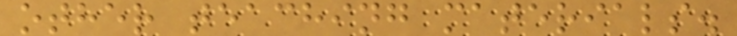other teaching materials.
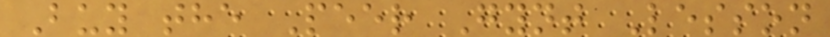Buy the Peer Gynt Lesson
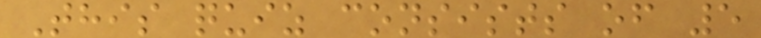This quiz consists of 5
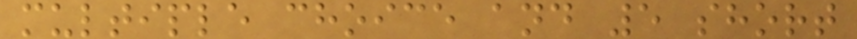multiple choice and 5 short
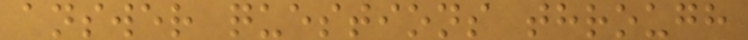answer questions through
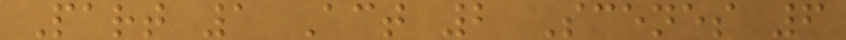Part 1 Act 2 Scenes 6
